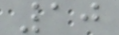10
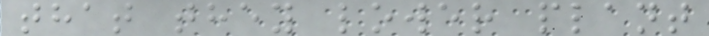that they lower plant
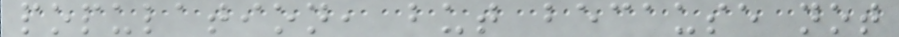population, but because not
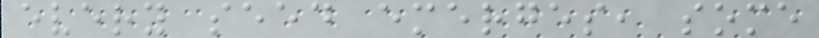every seed emerges, some
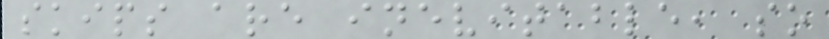skips are inevitable, so
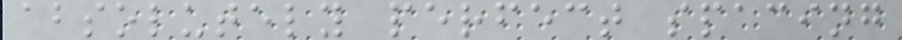absolutely perfect spacing
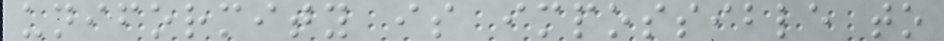uniformity is impossible to
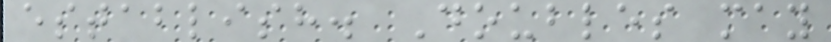establish. Doubles may
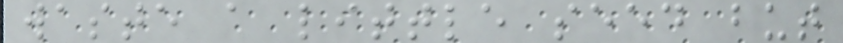waste a little seed but
